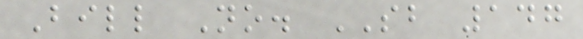Bill No. SB 147
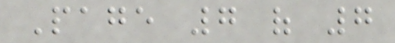Page 7 of 7
